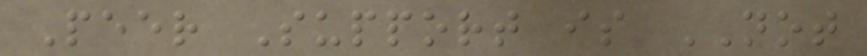Peer Support is NOT
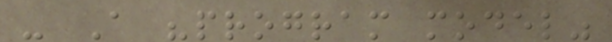- A "program model"
